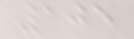105
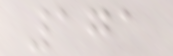171
